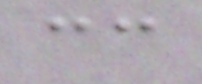cc
